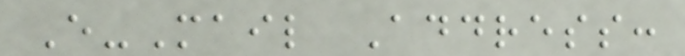E-Mail Address:
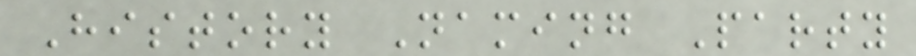History Naming Party
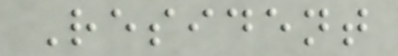Resident
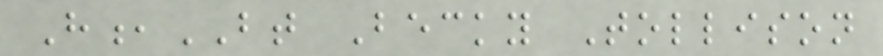H,BT Becky Tollison
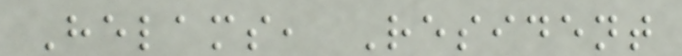Helams, Resident
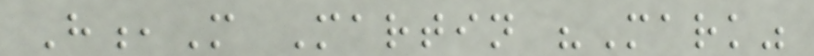H,M Martin "Mark"
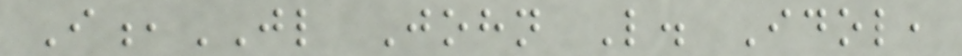I,JL John L. Idol,
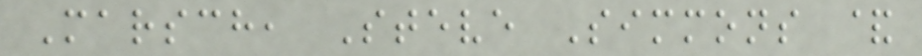Marsch, Steve Simmons &
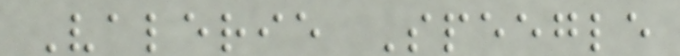Valerie Speegle
